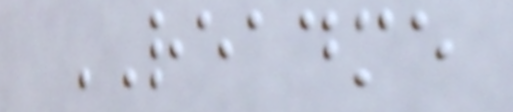README
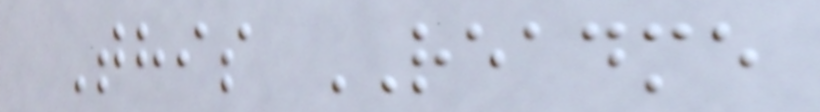This README
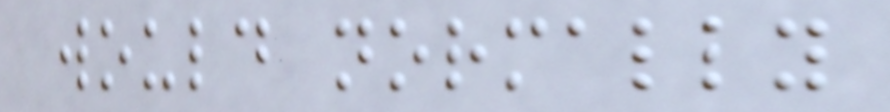would normally
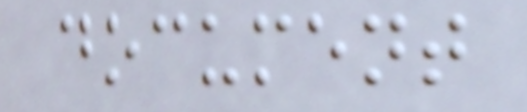document
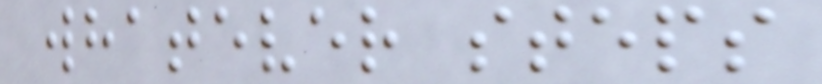whatever steps
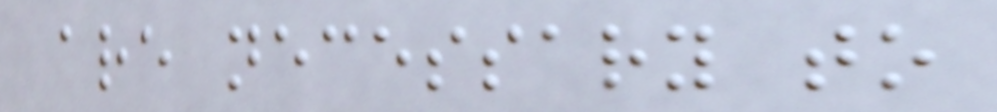are necessary to
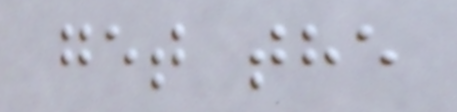get the
